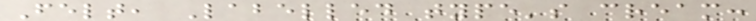Felt, Labelled type's cream:
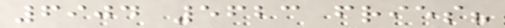6904 5623 fries?
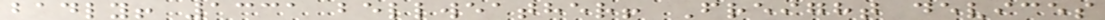badly! 1331 bellweather! Freight devices
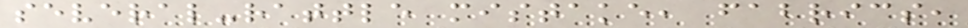several-rattle mistake, fabrics,
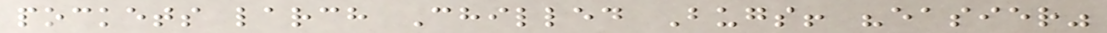pockets larch Chilled Bugs! "easier"
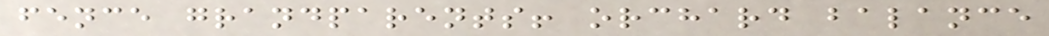fence grandparents! orchard balance
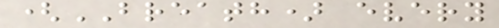(BREATH) every
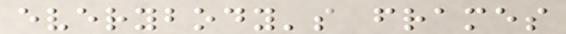everybody's frames
